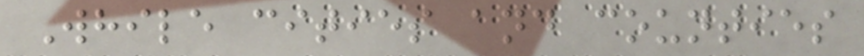While cities and counties
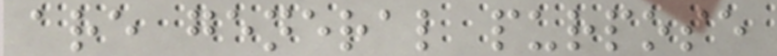are general purpose
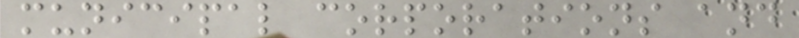municipal corporations and
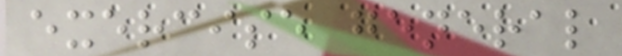exercise general
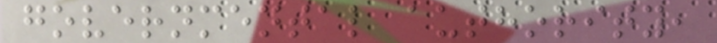governmental authority,
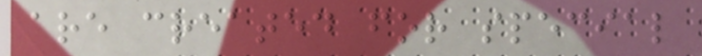are created for special
